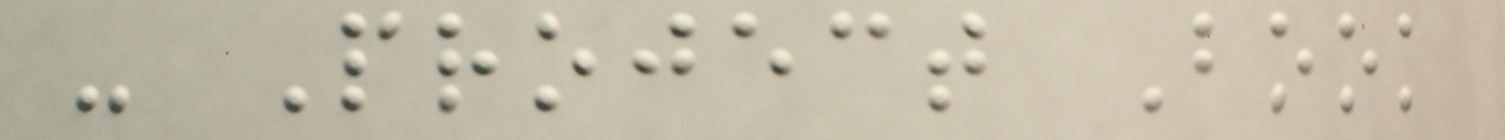- Project Book
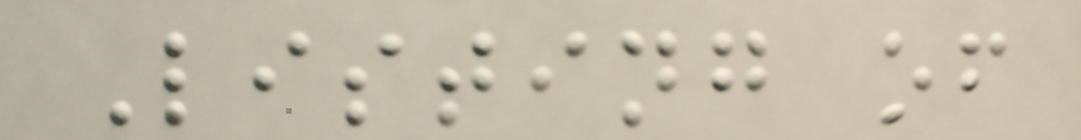Listing of
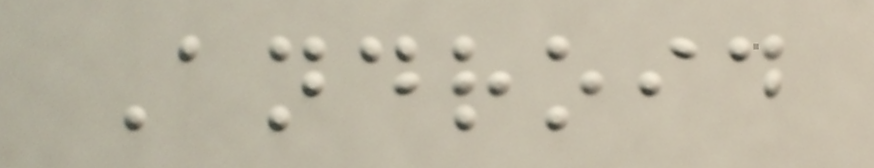Android
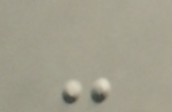-
